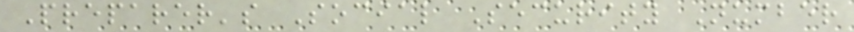Preparer's Social Security Number
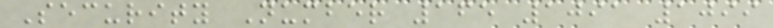Security Number 165 1091 1099
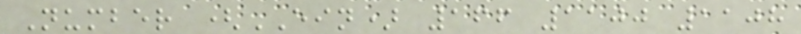Number (EIN) 166 1100 1108
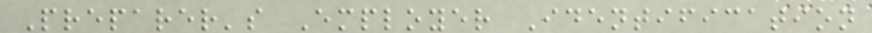Preparer's Employer Identification
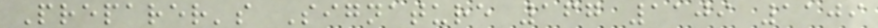Preparer's Signature 167 1109 1109
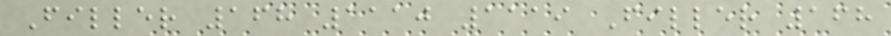Filler 168 1110 1119 Filler 168
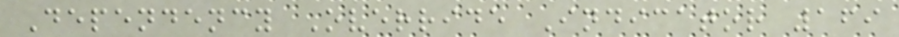Dependency Override Indicator 169
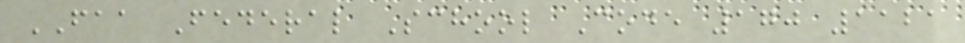FAA Federal School Code 170 1121
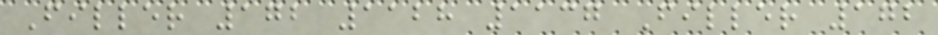Filler 172 1128 1137 Filler 172
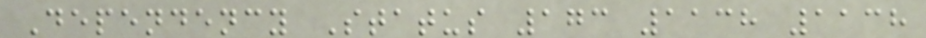Dependency Status 173 1138 1138
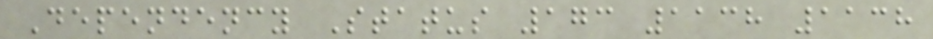Dependency Status 173 1138 1138
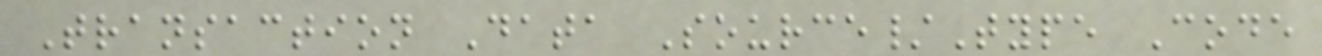Transaction Data Source/Type Code
